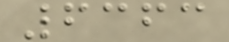6363
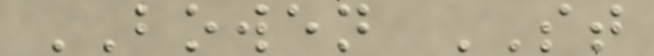BOWEN ST
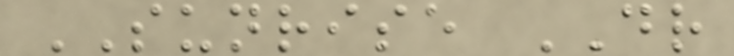SUNRISE DR
